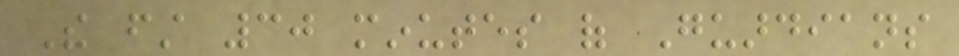The first 30 minutes of Guardians
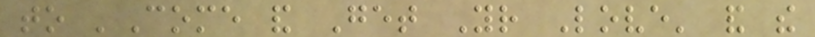to 'Come and Get Your Love' and the
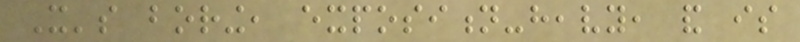It's boring, exposition-heavy, and is
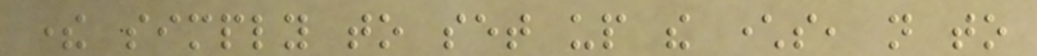there simply to set up the characters, not to
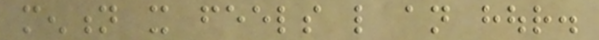mention it feels like an hour.
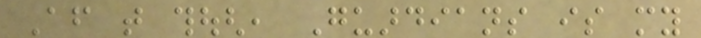After that though, Guardians is my
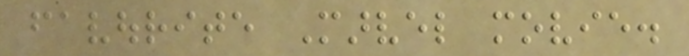favourite Marvel movie.
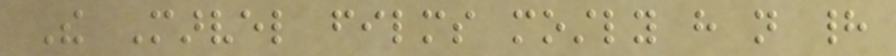The Marvel films mostly have not had
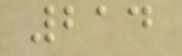214
